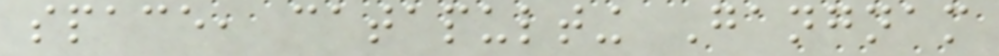space, catapulting Gangnam
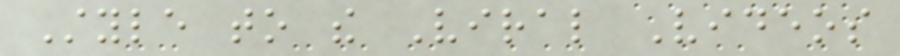Style to the Viral Videos
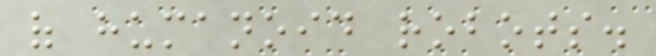of humanoid robots.
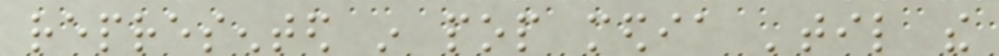represented in pop media 'til the
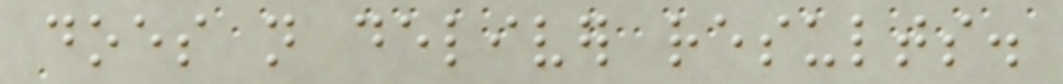does not deliver results.
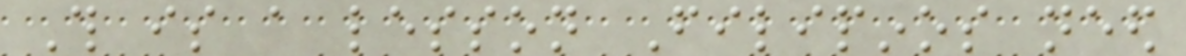This is a lesson Filipinos need
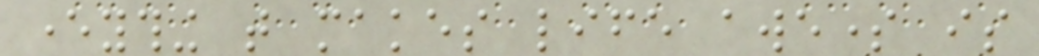everything that makes life awesome is
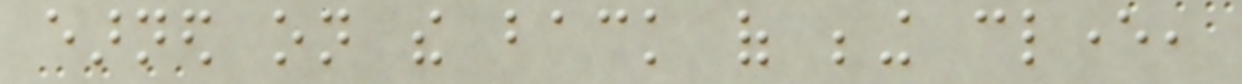earned on the back of being clever,
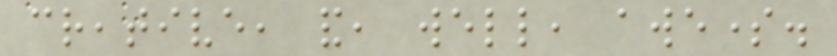creative, and, well, awesome.
